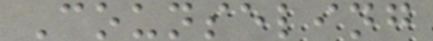Counseling
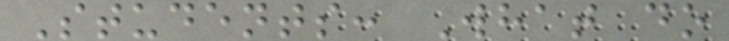Students: What do
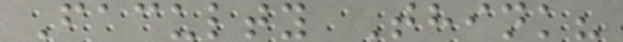Faculty Think?
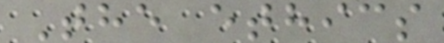The ethics
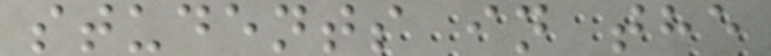students in the
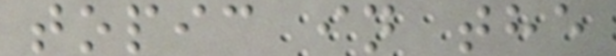topic in the
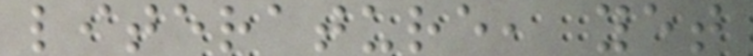literature, yet
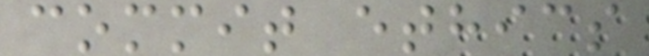commit ethics
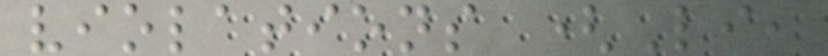violations (Li,
